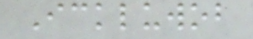Ickluwob
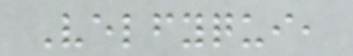Velfyqui,
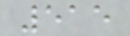515
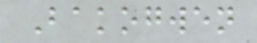Bakogwen
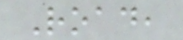Road,
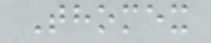Thomex
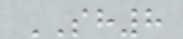SH8
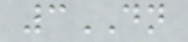3DN
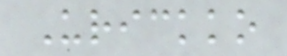Urickko
